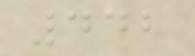442
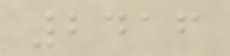2416
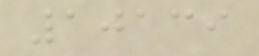10139
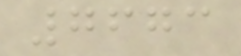7673
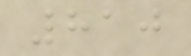810
